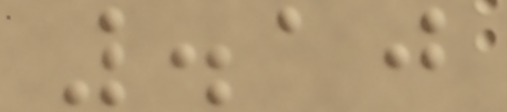.10
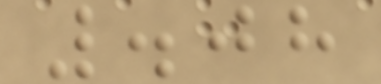.08
